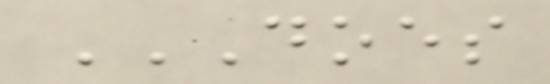DOES
